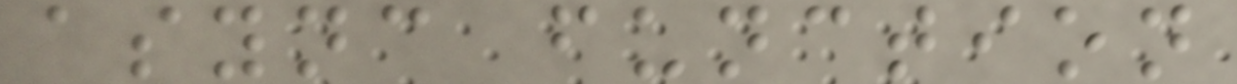async function
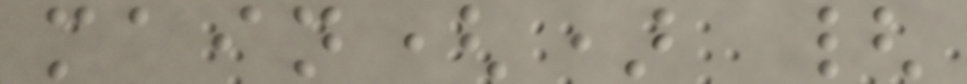main() {
